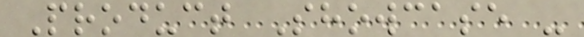Product Showcase -
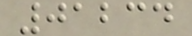01234
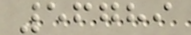56789
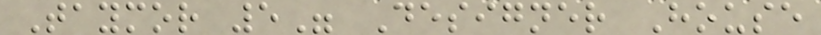Taymor 5" Designer House
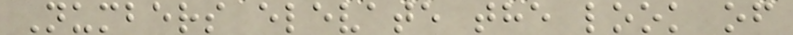Numbers elevate the look of
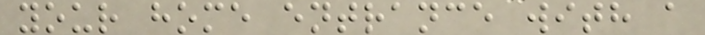your home entrance with a
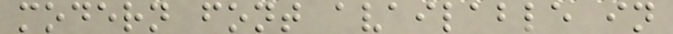modern font available in
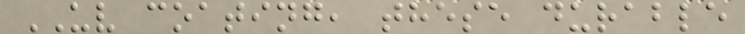UV coating, these durable
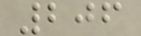206
